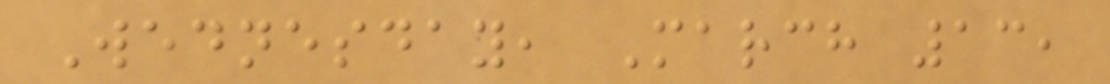Wednesday, March 13,
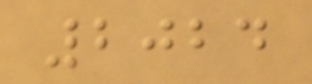2024
